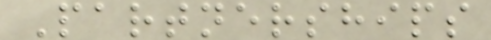Partnerships
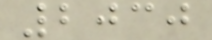2030
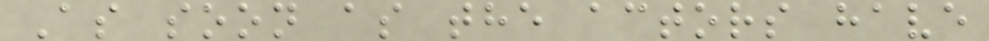As soon as the actors have
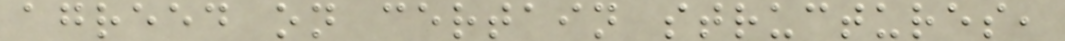agreed on certain structures,
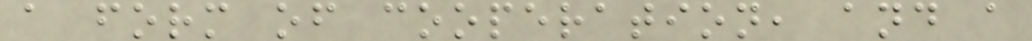a form of cooperation, and a
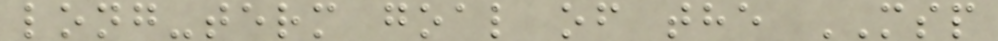long-term goal of the MSP
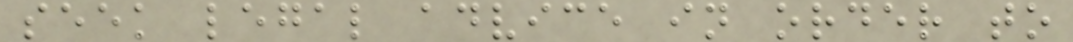seek legal advice in order to
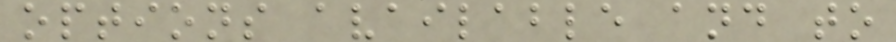options available and to
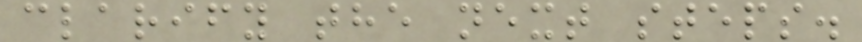clarify the next steps.
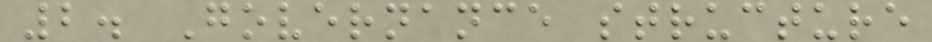2. Governance structure
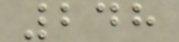248
